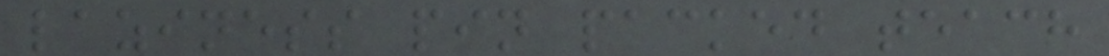laziness pin packed teach
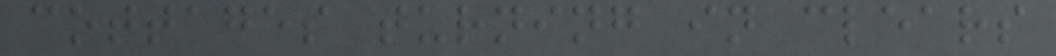cottages turning in clears
